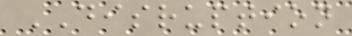DISRUPTION
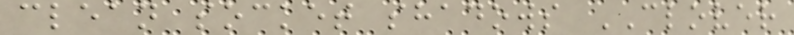clean socket shadows CLOVER
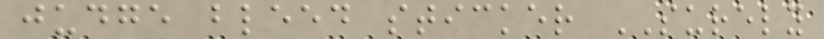judge bleed sticker SURELY
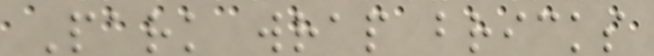Park wrap bricks
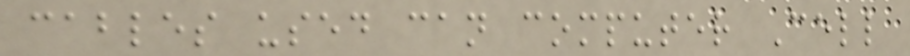cables used can computer Cell
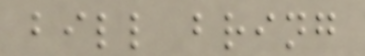bill bring
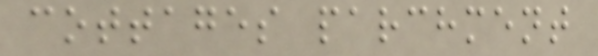cottages parchment
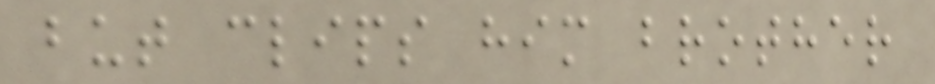but clips him brother
